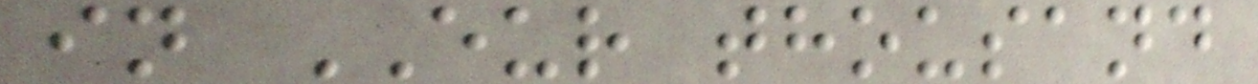in EUR thousand
